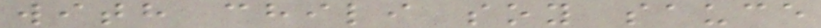with chili soy sauce
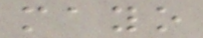mayo
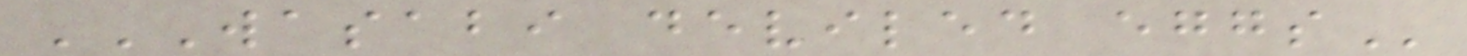WASABI DEVILED EGGS
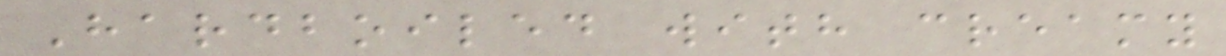Hardboiled with creamy
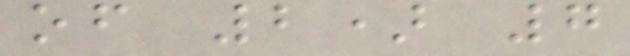of 2) 7
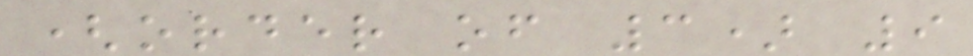(order of 3) 9
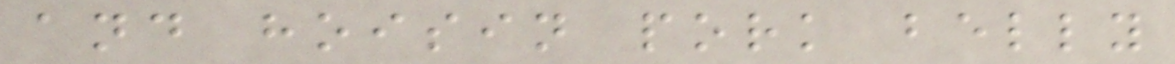and hoisin pork belly
